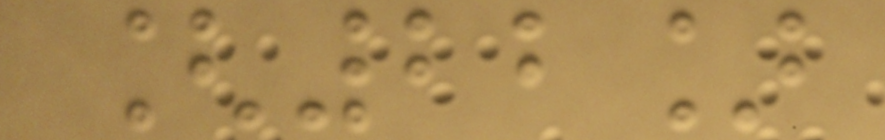[22]
